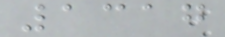1317
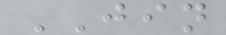JIN
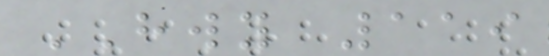HWY 119
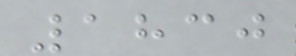1830
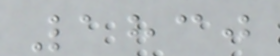1830
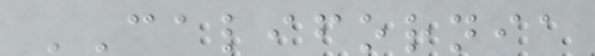CALIFORNIA
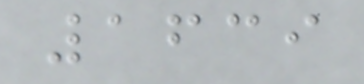1639
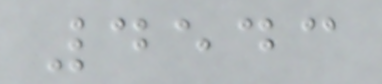4543
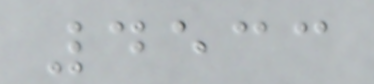4533
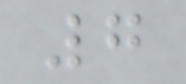7
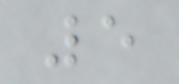5
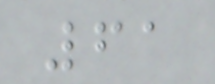61
